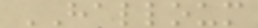HALLOUM
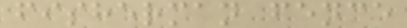fisherman fence
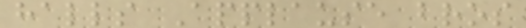halls Applause bros
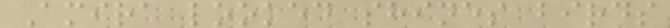Amira looked shines birds
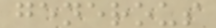generous
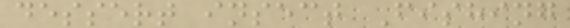dessert insect Fishing
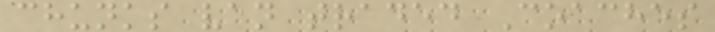chunks van traded Coaches
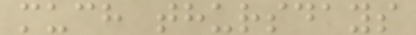much thursdays
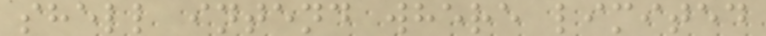shell intend where limited
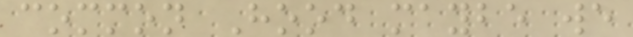common Hood maybe we
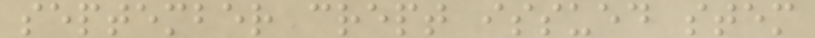september crept issued stem
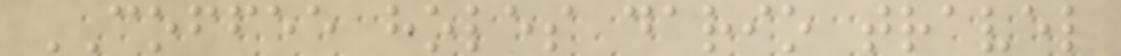COFFEE holes dario travel
